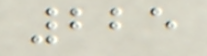225
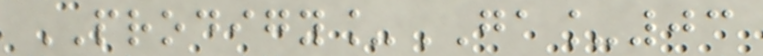PRODIGY_GA_03
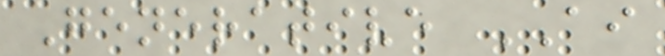Generative AI
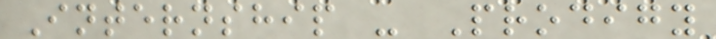Internship - Prodigy
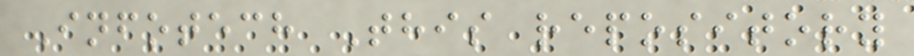Infotech This repository
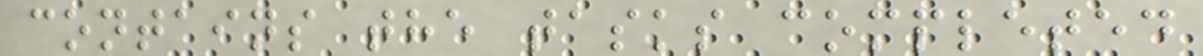contains the tasks completed
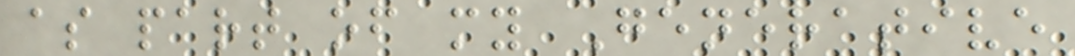as part of my Generative
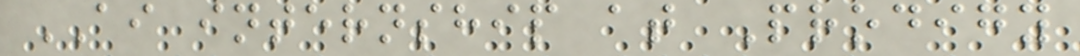AI internship at Prodigy
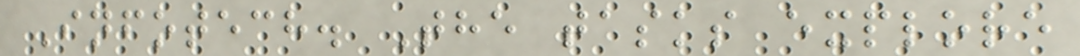Infotech. The tasks explore
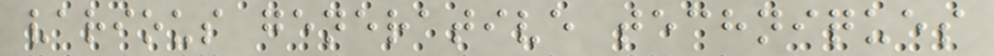various generative techniques
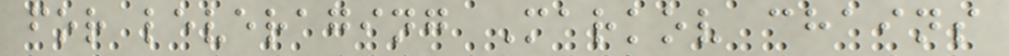for leveraging Markov chains
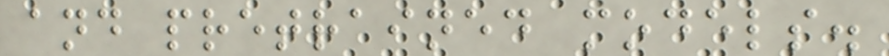and pretrained models.
